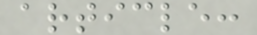article:
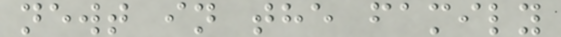newt in the family
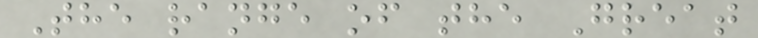The range of the Great
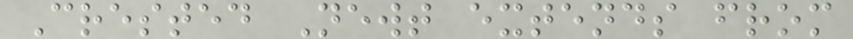Crested Newt extends from
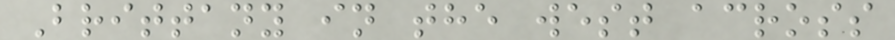Brittany in the west across
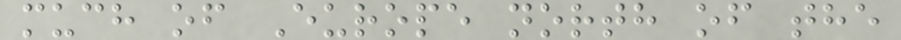much of Europe north of the
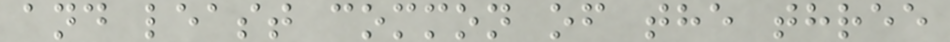and least common of the three
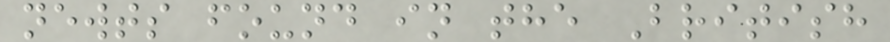newts found in the British
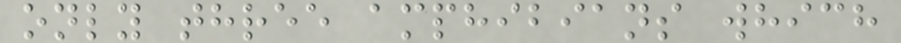only three amphibians which
